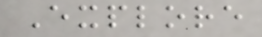Explore
